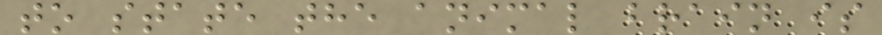to state the animal brain is
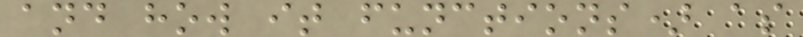and how it functions) as
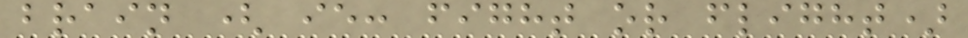brain ( ie: fight or flight)
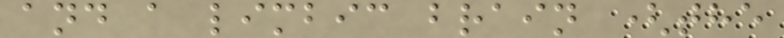and a limbic brain (the
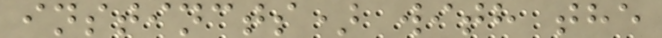instincts) with the
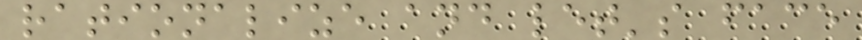rationalize and let's face
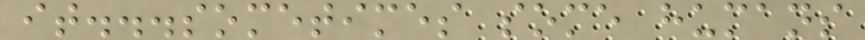it...sometimes some humans
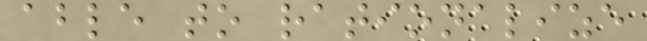able to rationalize
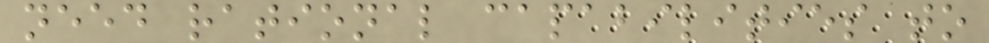need rational capabilities to
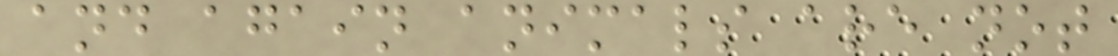and again animals are not
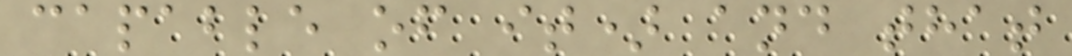capable of it) and that
